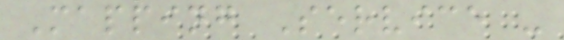Mapping Service -
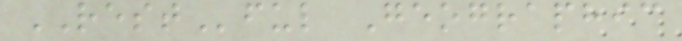RESTful Geographic
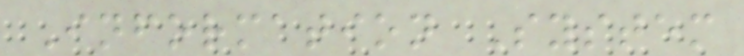Information System
